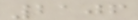2106
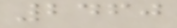2460
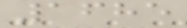1685
